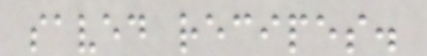saved recipes.
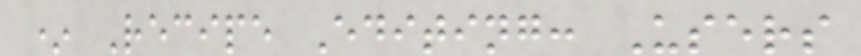* Recipe Editing: Users
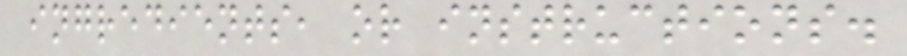ingredients, or instructions.
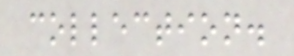collection.
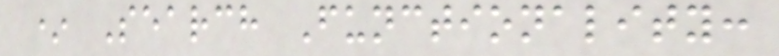* Search Functionality:
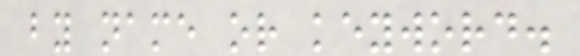by name or keyword.
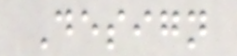Design
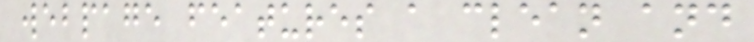webpage features a clean and
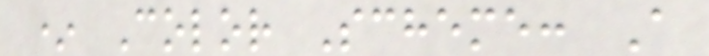* Color Scheme: A
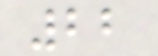22
